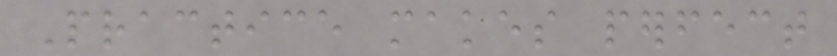Practice makes perfect
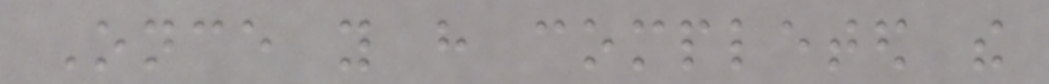Once you have completed the
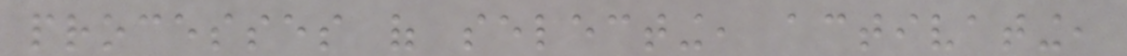processes of selecting, activating,
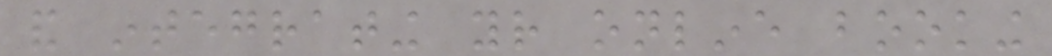and integrating your online booking
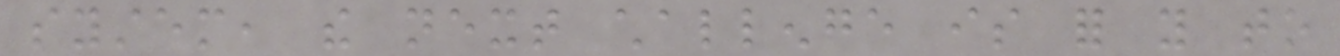system, the next challenge is for you to
